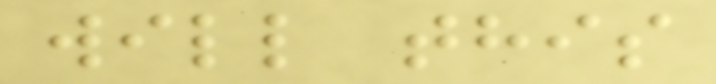will this
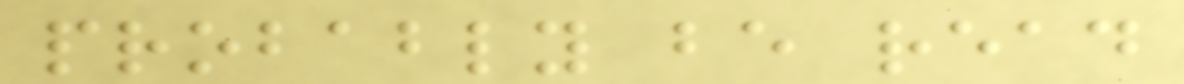probably be read
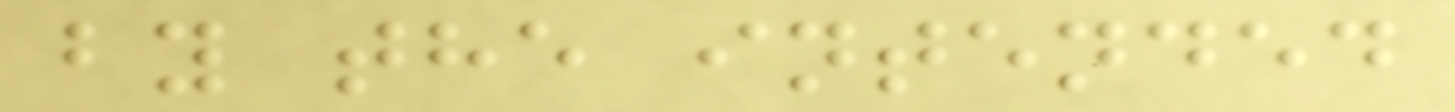by the intended
